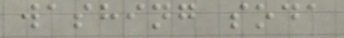washing soda
